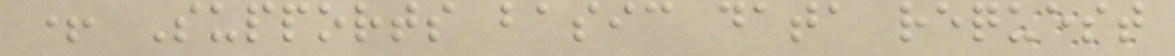+ Supports basic data request
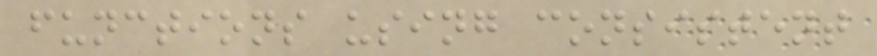functions using consistent
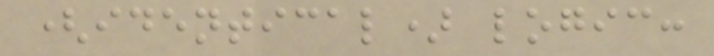(identical) logic:
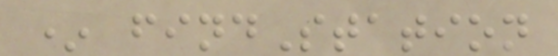* findStation
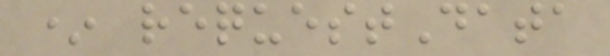* requestData
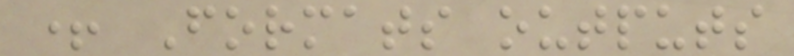+ Formats outputs
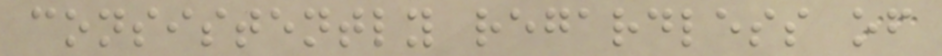consistently regardless of
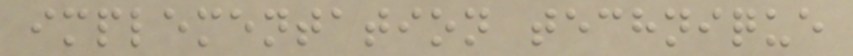implementation technique
